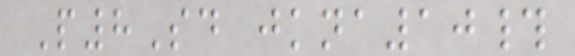P8Sd jkna10#
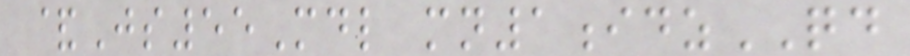&Js55Mdl mn1idzQD
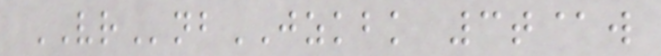VRnbJZKBK 3t@w
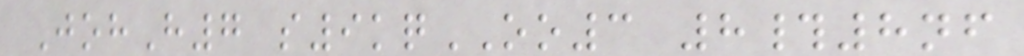JohH7 s9kqOO3 8#8nf
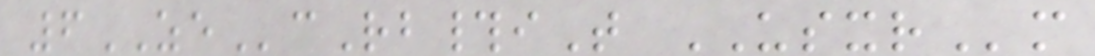6ZEcRb#iT USXRm
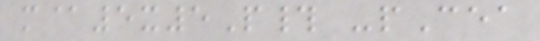m@5x5P# -pCea
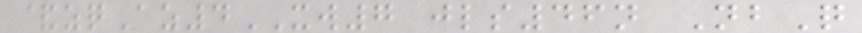&zqAz4XW7 jls46n NbQ
